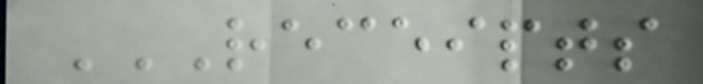RECEIPTS
